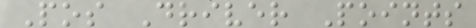Pos Driver Points
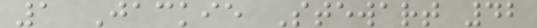1 Jackie Stewart 42
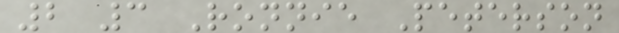2 3 Ronnie Peterson
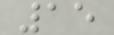15
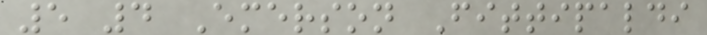5 4 Emerson Fittipaldi
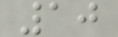10
